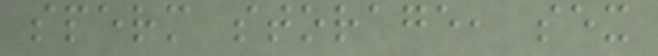sperm storage, sex
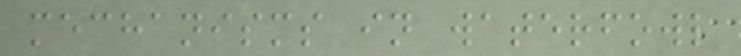mechanisms in waterfowl
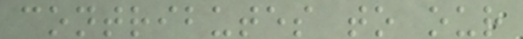contributes to our
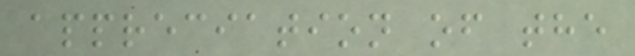appreciation of the
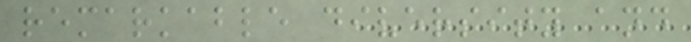remarkable diversity and
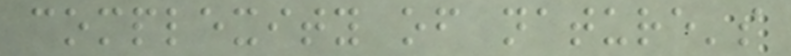complexity of nature's
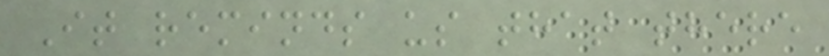It reminds us that there
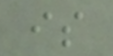is
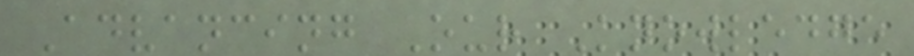Advancing Our Knowledge
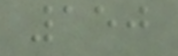150
